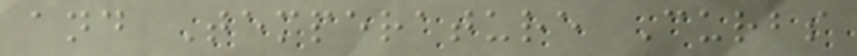and Temperature Curbs
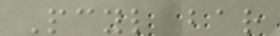Pcyl bar
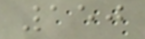150
